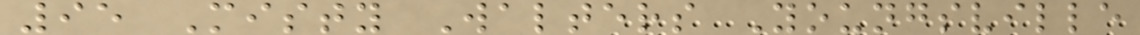95 Misty Walters Youngsville
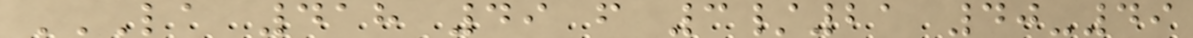LA 418 49 F 3/21 40-49
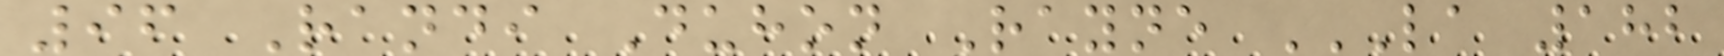96 Randi Duhon Rayne LA 182
